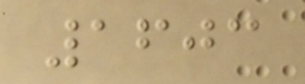1603
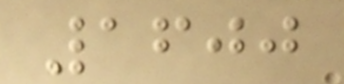1600
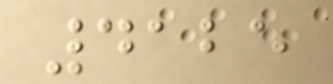4125
